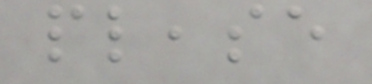please
